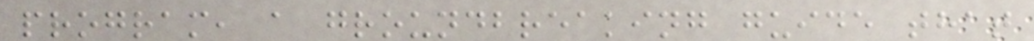program, a groundbreaking guide that
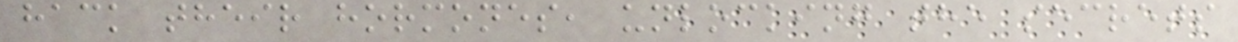hack their hormones, unlocking the secrets
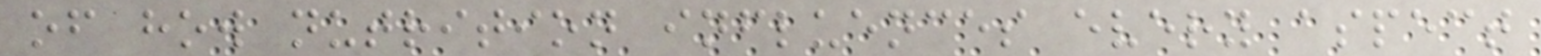of how nutrition influences every aspect
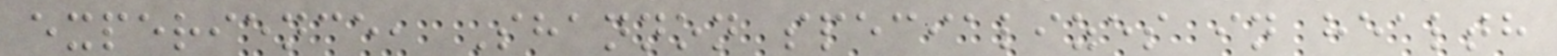experience, Shannon specializes in health
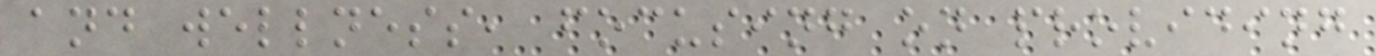and wellness, focusing on providing
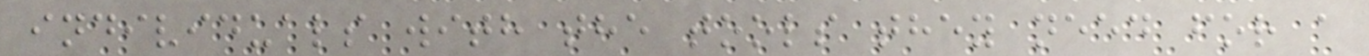individuals with the tools they need for a
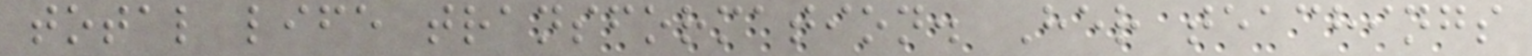total life transformation. Her teachings
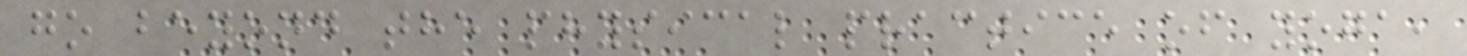go beyond the physical practice of yoga,
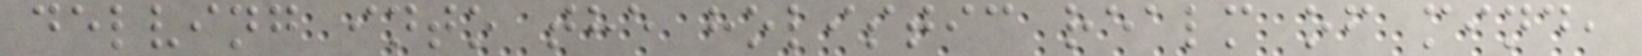delving into the holistic realm of mind,
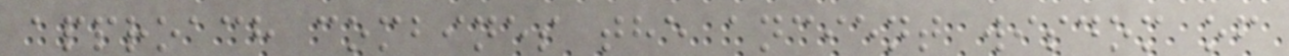approach combines the ancient wisdom of
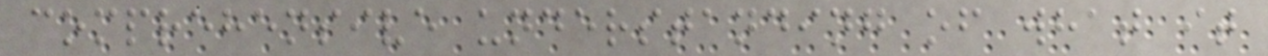comprehensive understanding of what it
